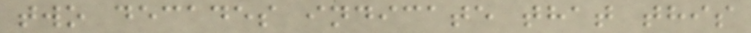two decades indicate that this
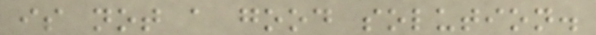is not a good solution.
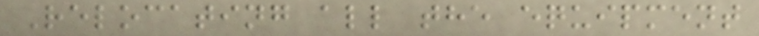Relocating all the equipment
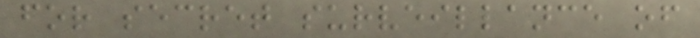for secret surveillance of
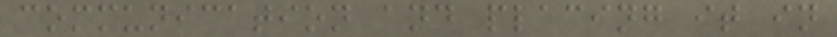communication and placing it in
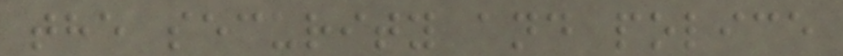the security and police
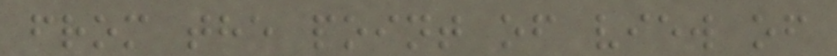from the point of view of
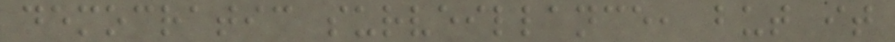democratic surveillance, but it
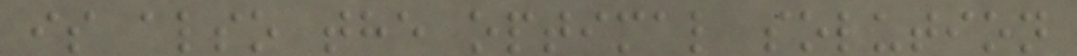is also the optimal solution
